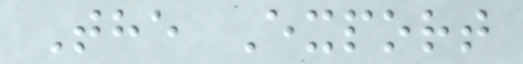The Export
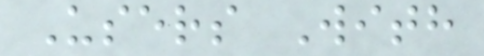Users With
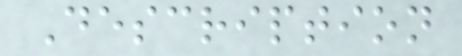Description
